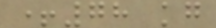+78 kg
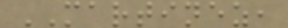MARTINEZ,
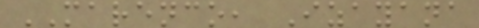MARENCO, Izayana
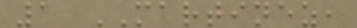1 MARTINEZ,
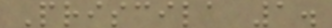Priscila 1.
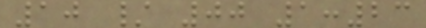10 / 00 1:23
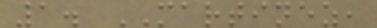1. MARTINEZ,
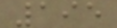195
